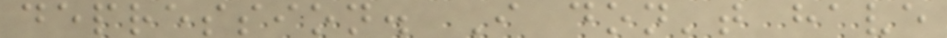depression. I don't have
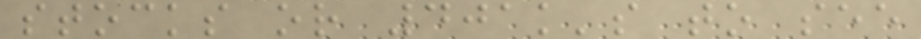stocks or 401k's to see
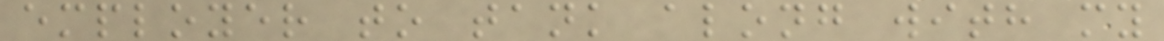employer to tank along with my
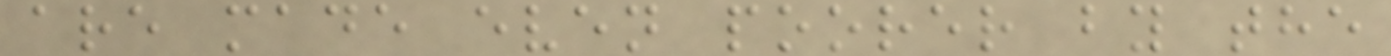are made even poorer by the
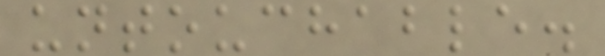untouchable.
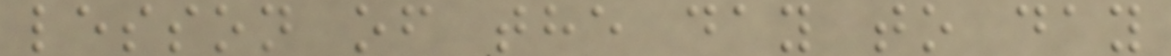lesson of the day to day
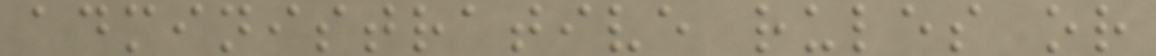administrative rules or
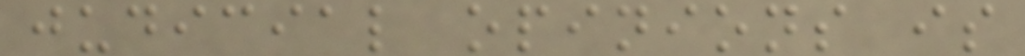judicial opinions is
